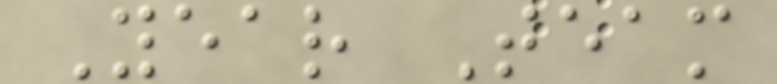Year Team
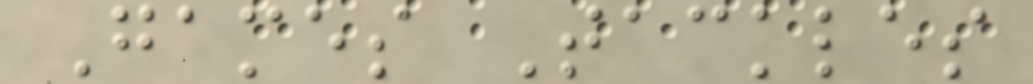Games Tackles
